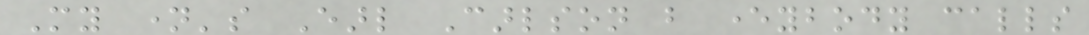My name's Earl Carlson but everybody calls
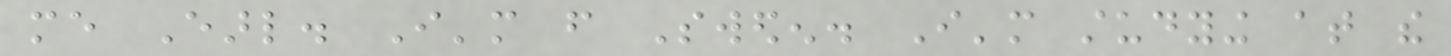me Earl. I'm from Sweden. I'm studying at the
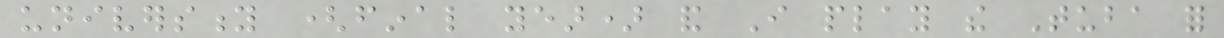university (final year) and I play the Tuba for
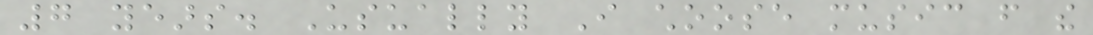7 years. Usually I choose music from the
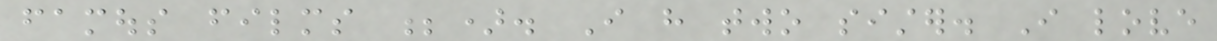famous films ;). I have two sister. I love
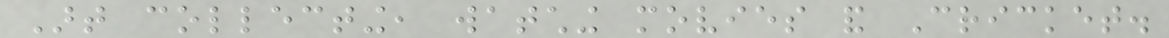Art collecting, watching movies and Cricket.
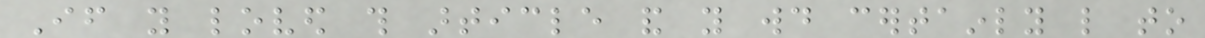If you loved this article and you would certainly like to
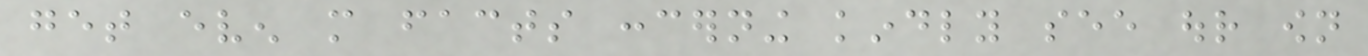get even more facts concerning kindly see our own
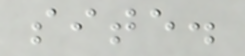site.
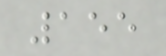155
